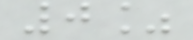0%
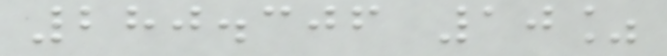280.306 10%
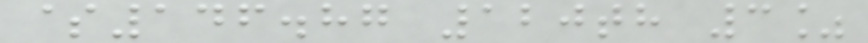$146.87 120th 3%
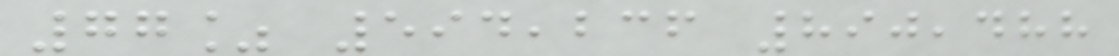77% 594,236 890,488
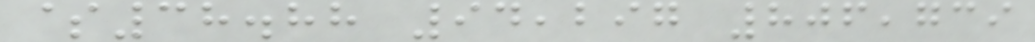$38.88 94,297 806,739
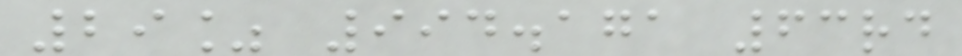29% 994.171 63rd
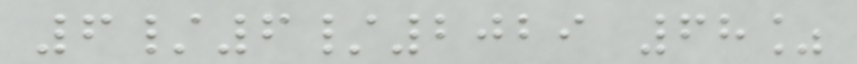6/6/2029 68%
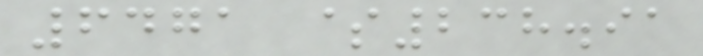6471 $238.91
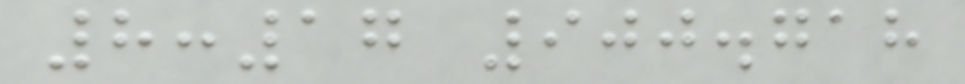8:17 900.718
